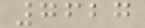7627
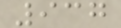937
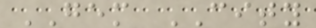GEM CITY
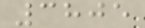3805
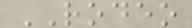RODEO
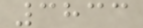3833
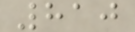810
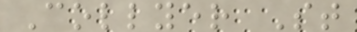Collyer St
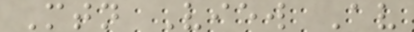Mtn View Av
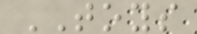TOYS
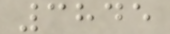3845
